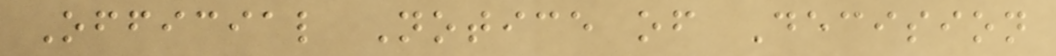Official Notice of Decision
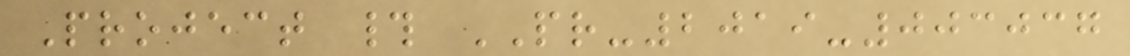Project # PR-2019-003037
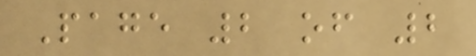Page 2 of 2
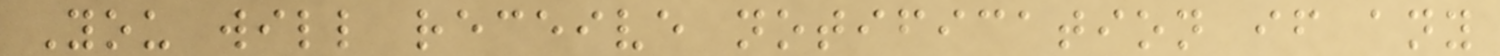You will receive notification if any
